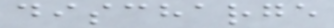discharge
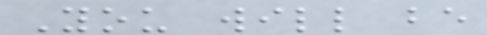You will be
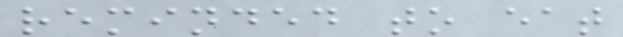reminded to eat
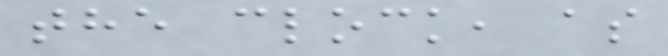the clock, as
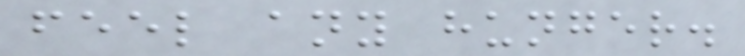feel any hunger.
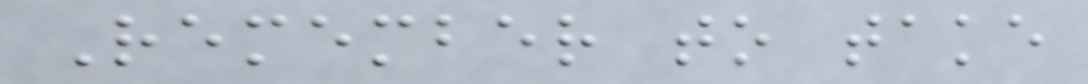Remember to take
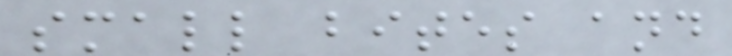small bites and
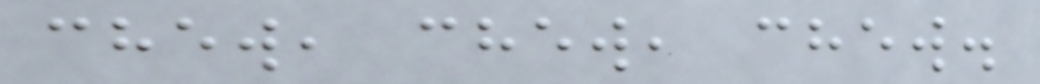chew, chew, chew.
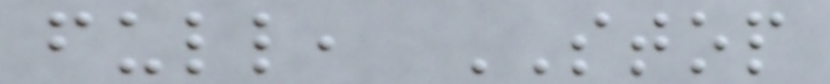full, STOP
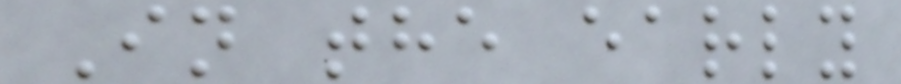In the early
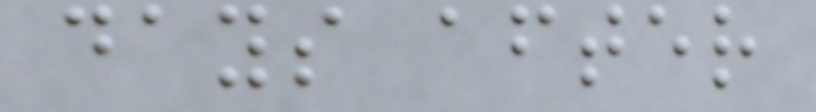days after
